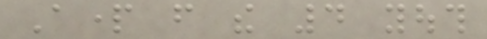Apart from the 4 youth
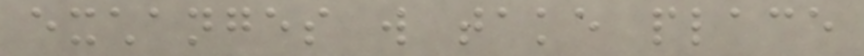exchanges will take place
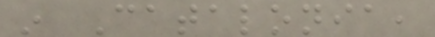in Catalonia,
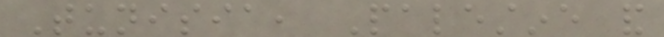Tunisia, Palestine and
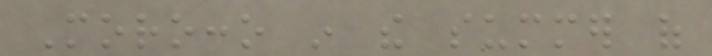Morocco in the summer of
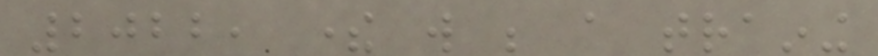2022, there will be a training
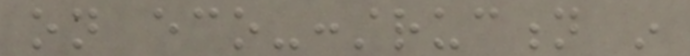on eco-construction in
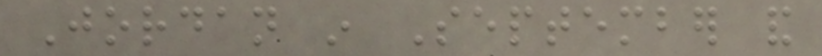Jordan in September and
